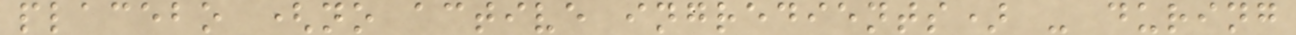placebo (no active ingredients) - during
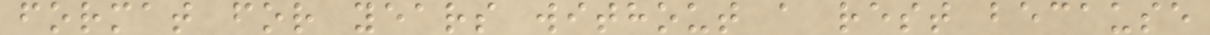format for years without a rest because
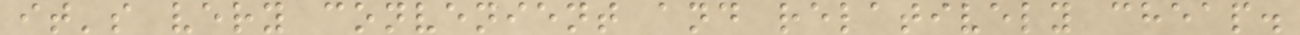it's very convenient and relatively cheap.
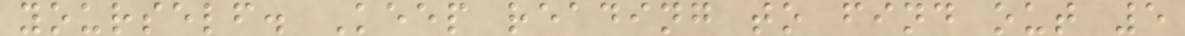yourself. Keep reading to find out 5
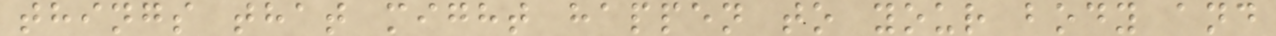things that might happen to your body and
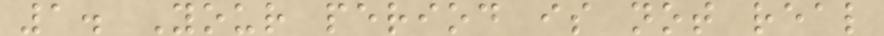1. Your period is not real
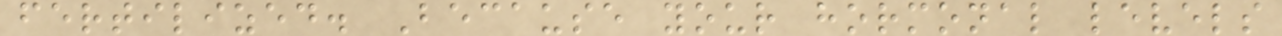fertilized. Because your hormonal levels
